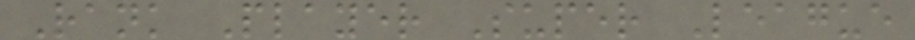Rank Player Super League
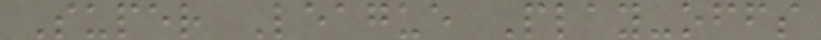Super League Play-offs
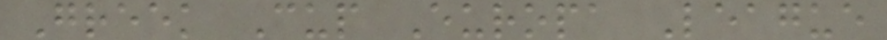Greek Cup Europa League
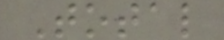Total
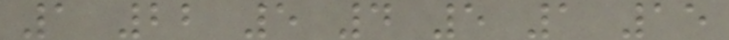1 22 5 4 5 1 15
